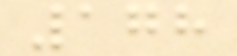178
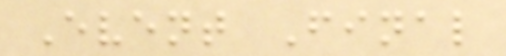Event Final
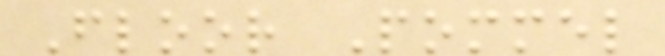Floor Pommel
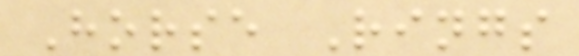Horse Rings
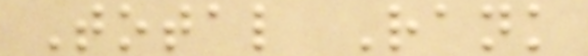Total Rank
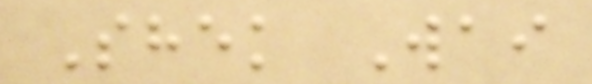Shek Wai
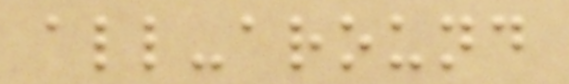all-around
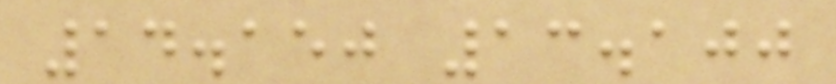14.150 13.100
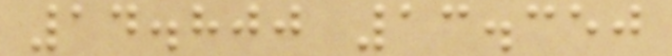14.800 13.350
